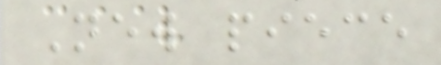New piece
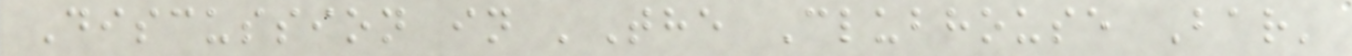Discussion in 'The Clubhouse Bar'
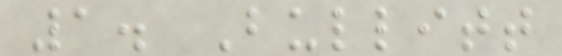1. Bullitt
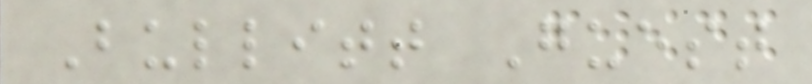Bullitt Guest
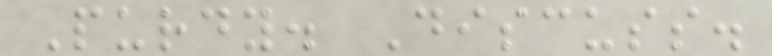Purdy. Discuss.
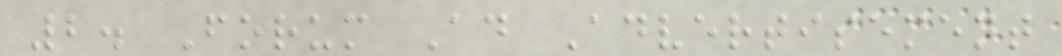2. Forum Ad Advertisement
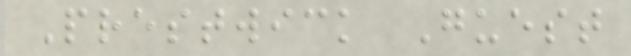Prestwick Guest
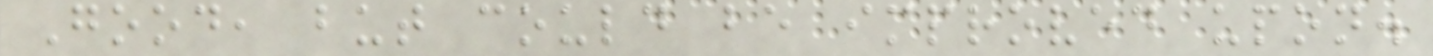Good, but could be improved upon.
